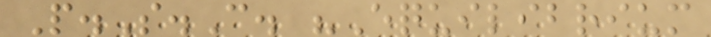P.S.C. "Equilibrium
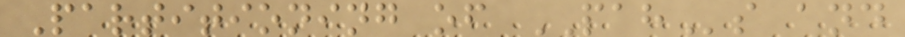Partitioning of PAHs and
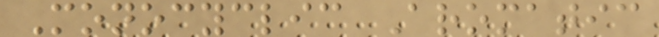Monocyclic Aromatic
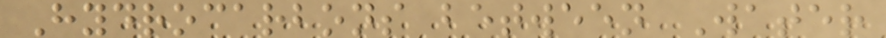Hydrocarbons between Water
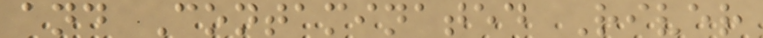and Contaminated River
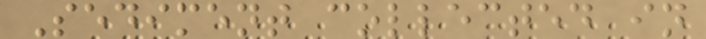Sediment collected in
